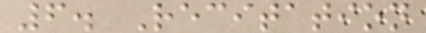6. Recitation
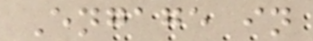Engage in
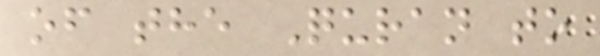of the Quran to
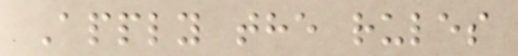Apply the rules
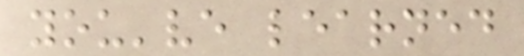you've learned
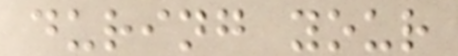during your
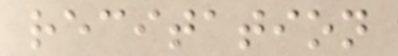recitation
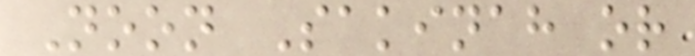Noon Sakinah or
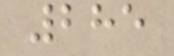285
